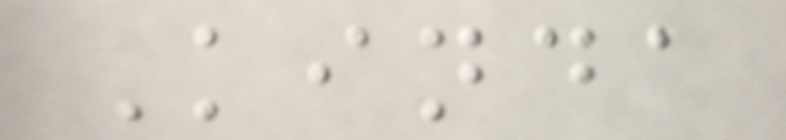Kinda
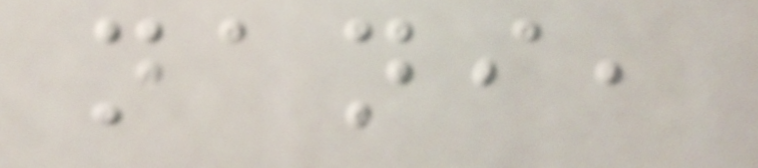nani,
